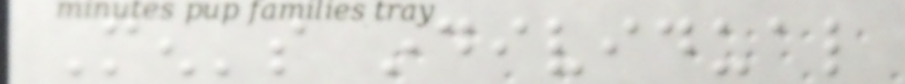Men's individual
